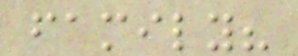family?
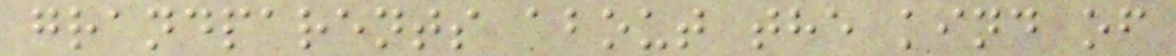grandparents about the kind of
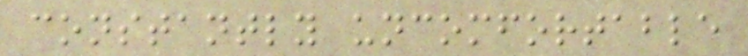constantly uncomfortable
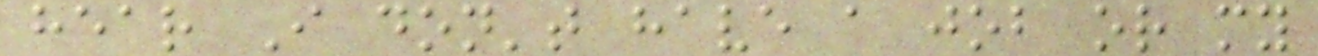hear I don't have a job or my
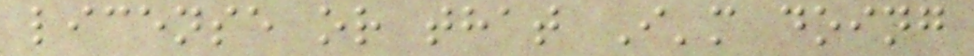license or that I'm doing
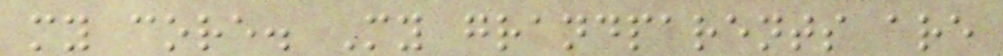my core. My grandparents are
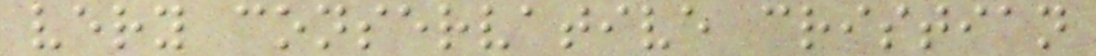very conservative cristian
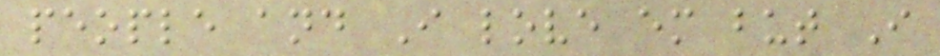people and I love em but I
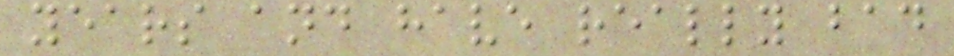years and have really bad
